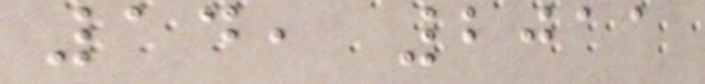14, 2011
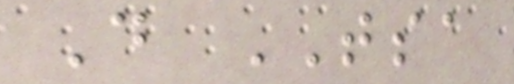Do TSA
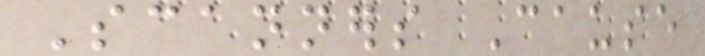Scanners Cause
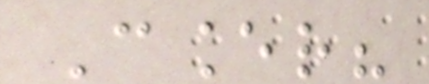Cancer?
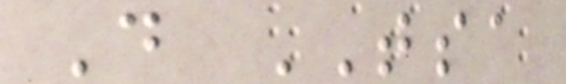Do TSA
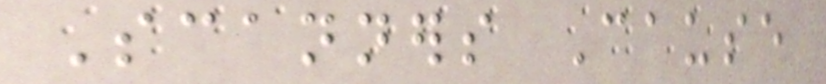Scanners Cause
